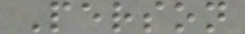Person
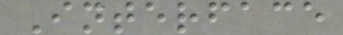Interface
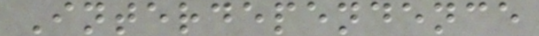Interdependence
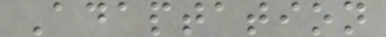Adaptation
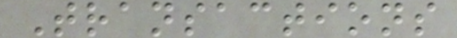Transactions
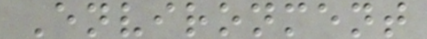Environment
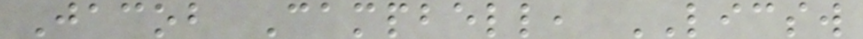Jacob Campbell, LICSW
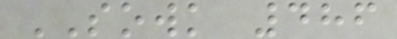SOWK 486
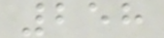258
